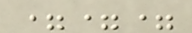===
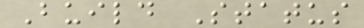Build Status
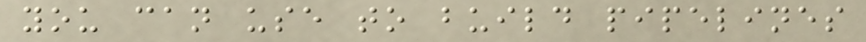you can use to build pipelines
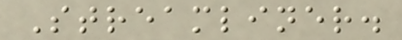Streamliner.
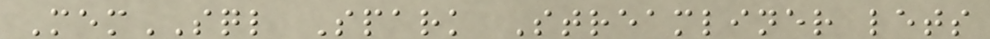MemSQL Spark Streamliner lets
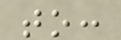to:
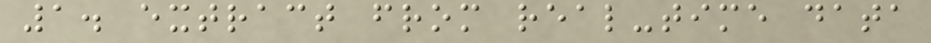1. extract from real-time data
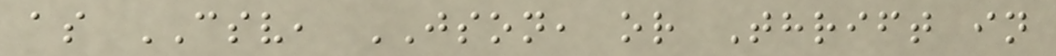as CSV, JSON, or Thrift in
